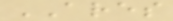ARES
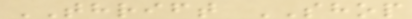THRIFT SHOP
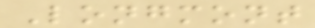Longmont
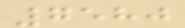7580
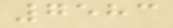7583
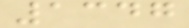1347
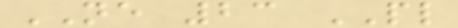NE 23 PL
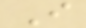I
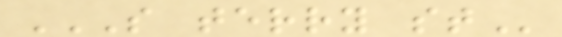S TERRY ST
